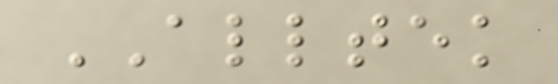ALLTEK
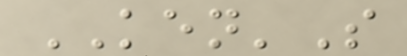KEN'S
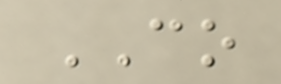CO
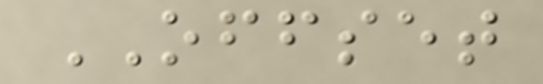OFFSET
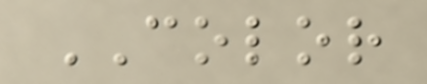COLOR
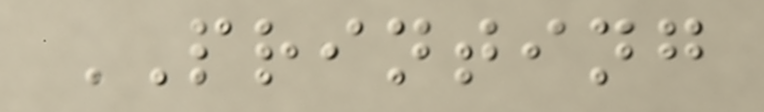PRINTING
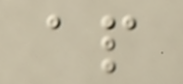ap
